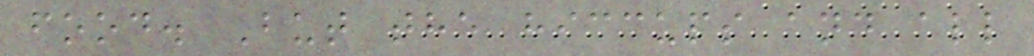food. But the hiccups and all
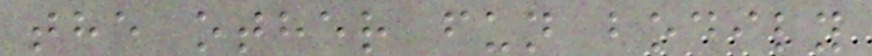the other fun bodily
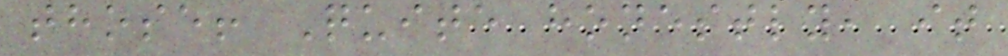those! Quite honestly, it
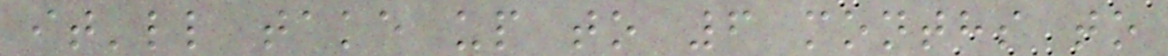it'll take up to 6 months to
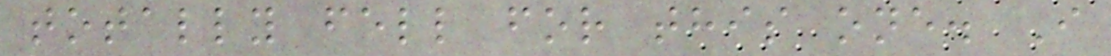totally fell for this one. I
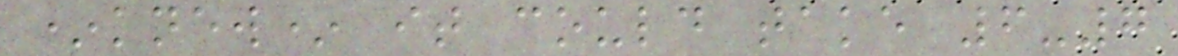*knew* it could take 6-7
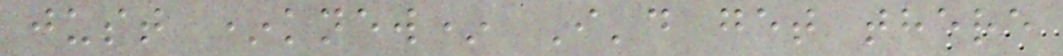just *knew* I'd get there
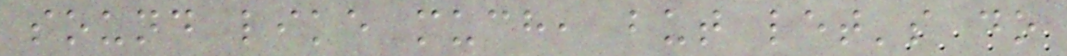sound like much, but let's do
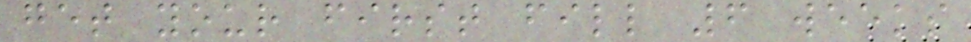get your first fill 6 weeks
